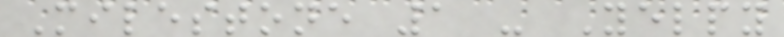Milestone 1 - Yelpy
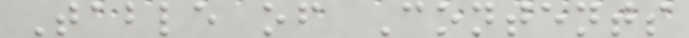Table of Contents
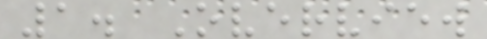1. Overview
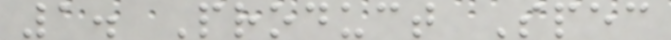1. Product Spec
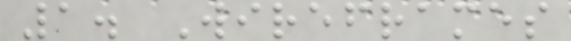1. Wireframes
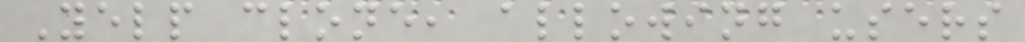Yelp clone, allowing users
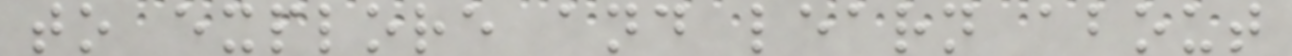to explore and learn about
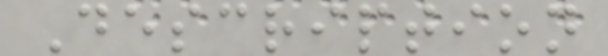Description
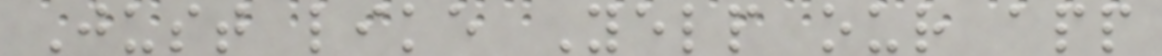Just like Yelp our app
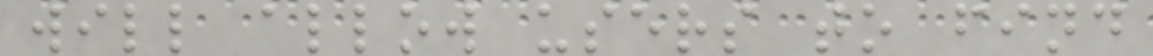will allow users to find
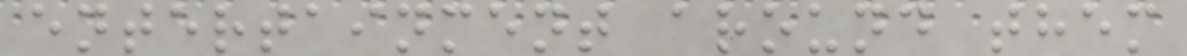entertainment around them
